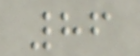86
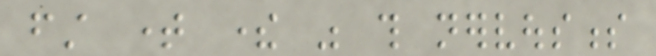first time there was this nervousness
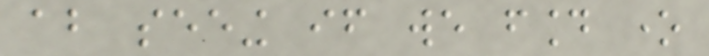about seeing if we found one
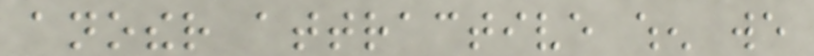another attractive when we
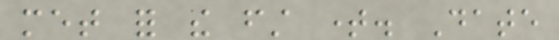met for the first time. Date
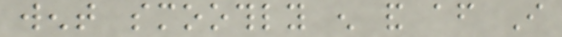went smoothly enough and after I
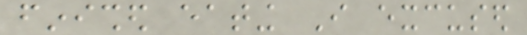finished eating I excused
